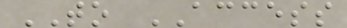TO ACCESS
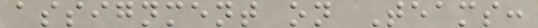assignment on Teams:
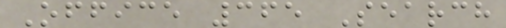Office 365 Search
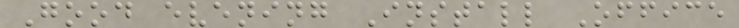Good evening Install Office
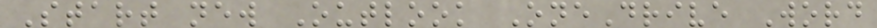Start new Outlook OneDrive Word
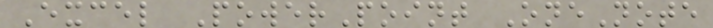Excel PowerPoint OneNote
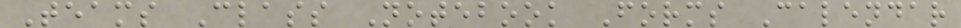Teams Class Notebook Forms Calendar
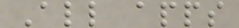All apps
